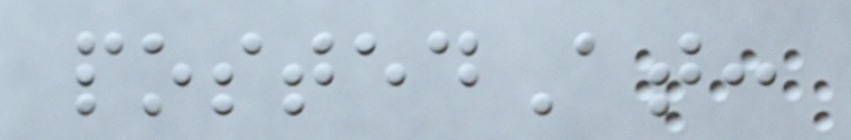postedAt:
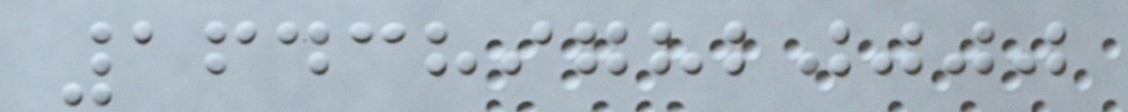1643897820000
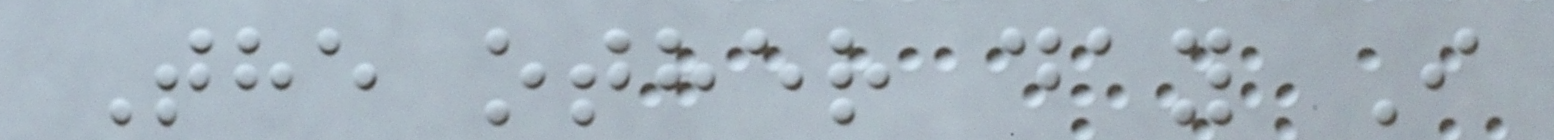The other day I
